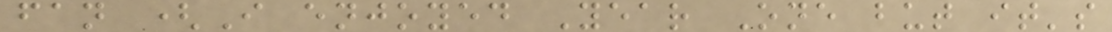fan (I enjoyed Year One but it's
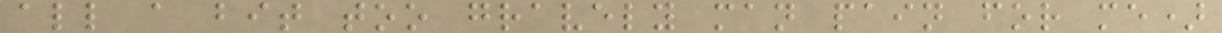all a bit too gravely man pain for me)
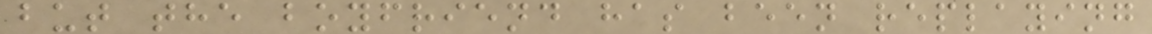but the boyfriend has been replaying
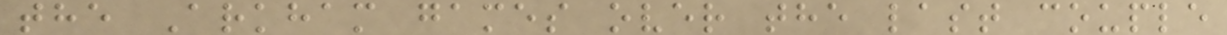the Arkham games over the last couple
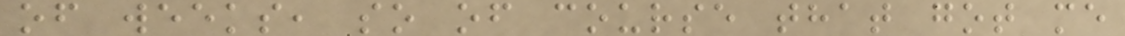of weeks, so of course that got me
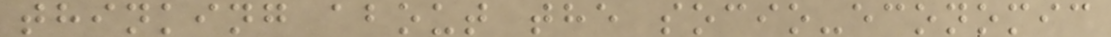thinking about the socio-economic
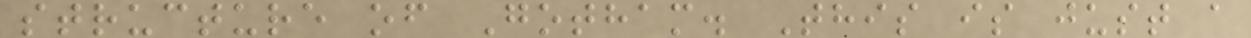structure of Gotham. This is just a
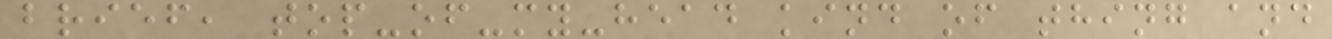brief, top-of-my-head kind of thing and
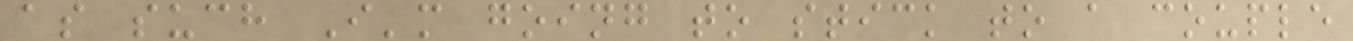as such I'm going to stick to a couple
